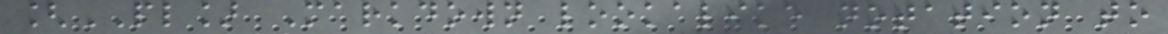[PL] Markdown lookalike notation to
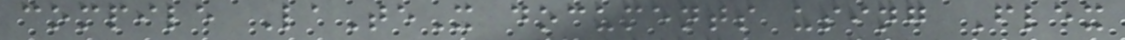compile LaTeX documents using Flex
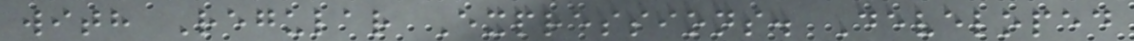with Regular Expressions. Developed
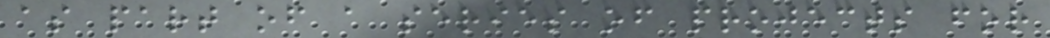as part of a series of projects for
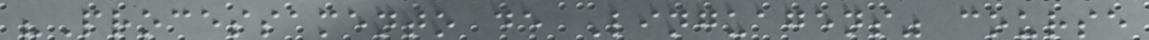"Processamento de Linguagens" course
